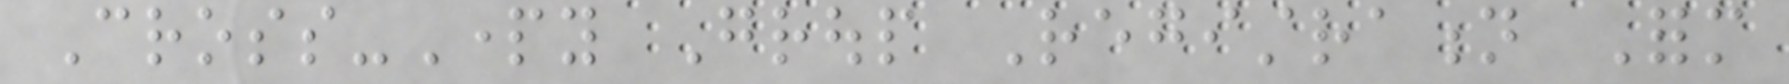Cross-Party Group Registration Form
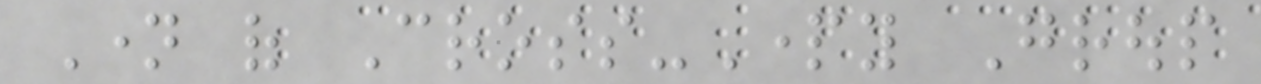Name of Cross-Party Group
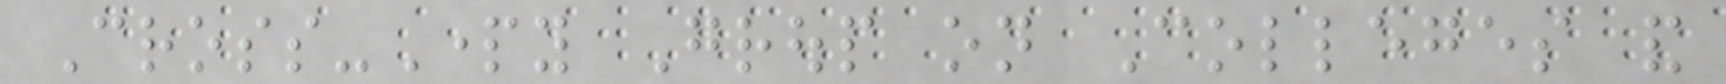Cross-Party Group on Colleges and
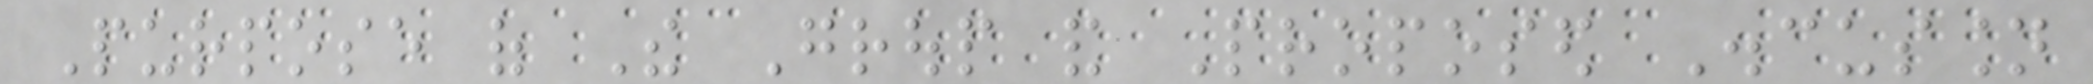Purpose of The Group and Proposed Discussion
